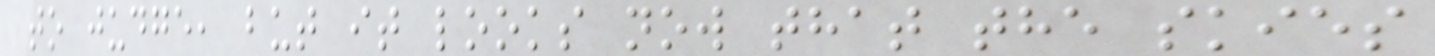to judge, but it looks now that the skies
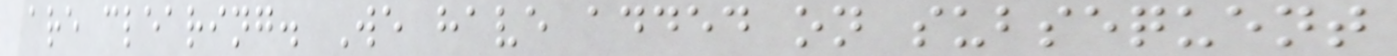are clearing. We have added on subsequent
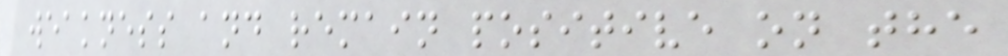weakness and remain positive on the
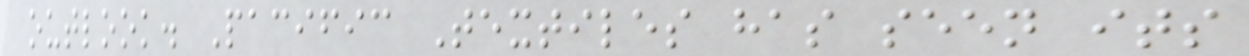outlook. Pacific Textiles has seen its
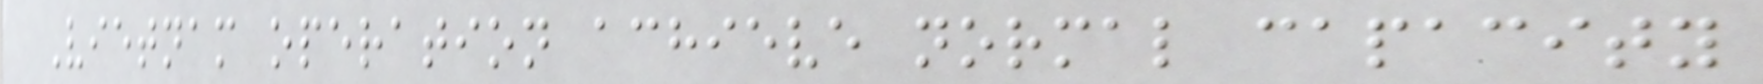Vietnam operation achieve normal capacity
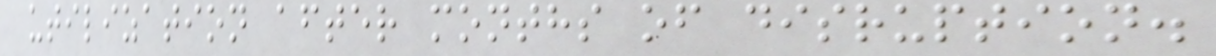utilization after months of disruption.
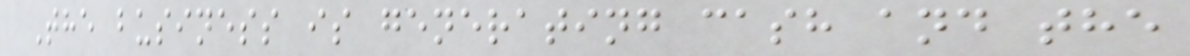The business is generating cash and the
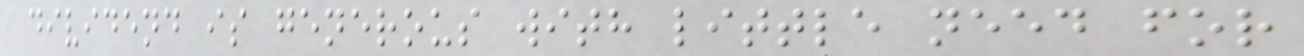dividend is generous with little need for
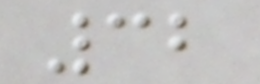32
